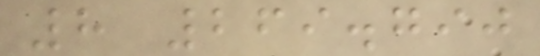8 269.790
